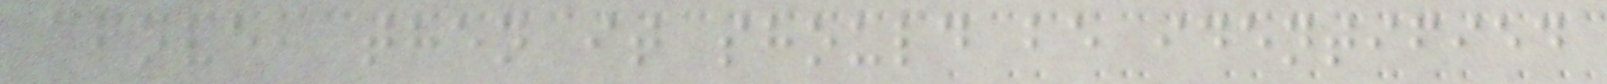above, then it should be identified
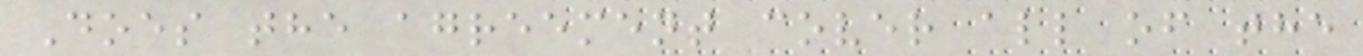Does the agreement cover all of the
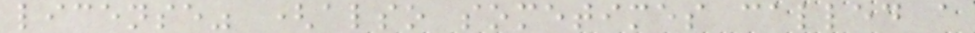license" (also sometimes called a
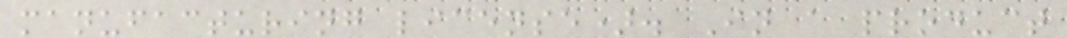manufacturing license). In a product
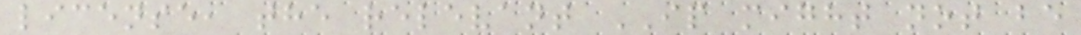license, the relevant IP might not be
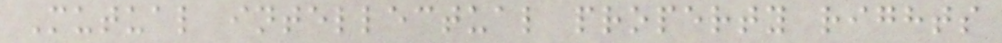Mutual intellectual property rights
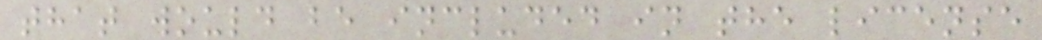that would be included in the license
